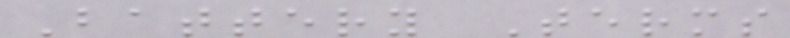Battery Terms
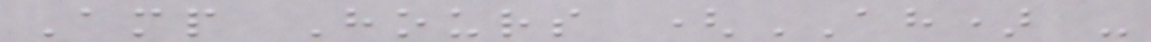Amp Hours (AH) -
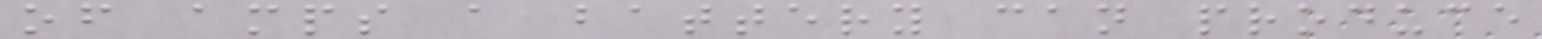of amps a battery can produce
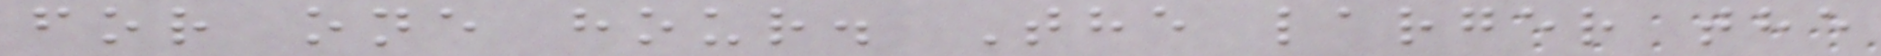for one hour. The larger the
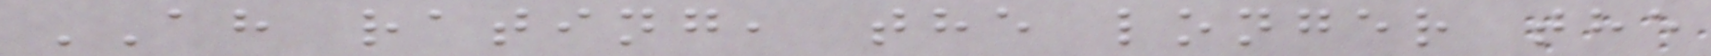AH rating, the longer the
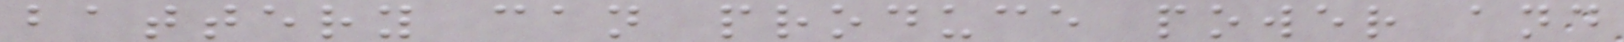battery can produce power and
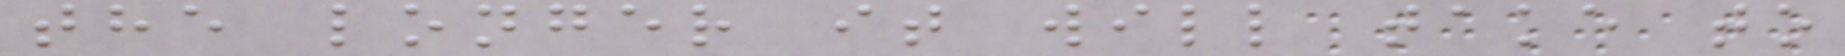the longer it will take to
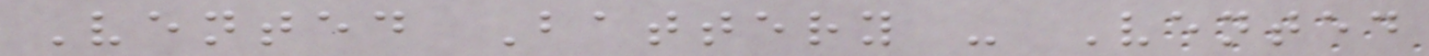Vented Battery - Vented
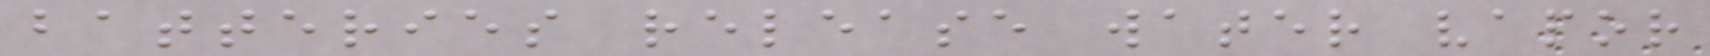batteries release water vapor
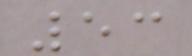53
